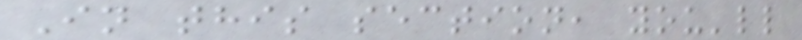In this section, you'll
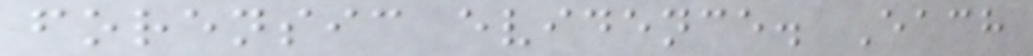forensic evidence. Each
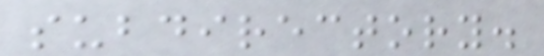subdirectory.
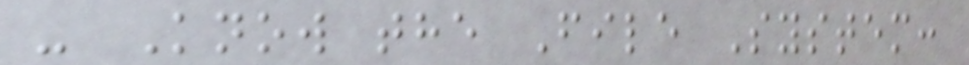- Know the File System:
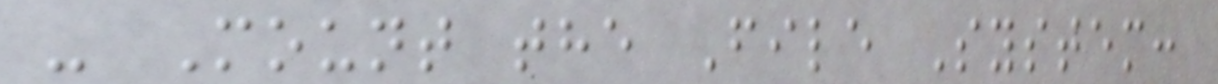- Mount the File System:
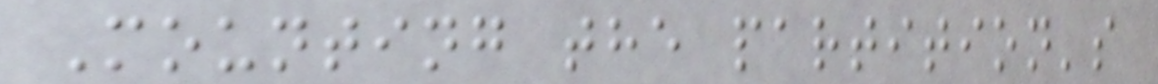Mounting the partition's
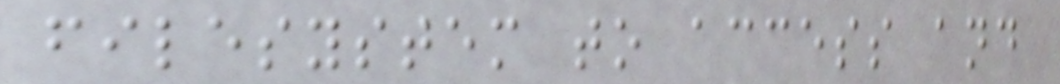filesystem to access and
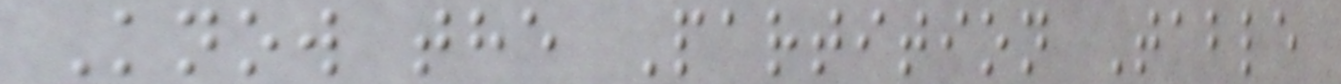Know the Partition Table
